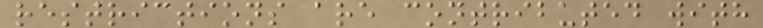restrictions are contributed with
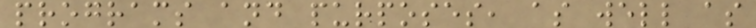programs and purposes, as well as
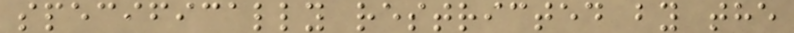specifically restricted by the
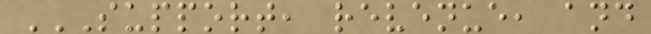SUPPORT, REVENUE, AND
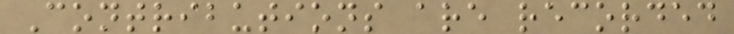Contributions are recorded
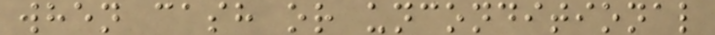when cash or unconditional
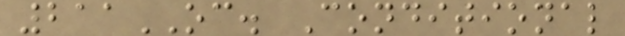211OC. Conditional
